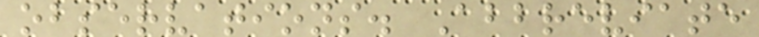observations. Abbreviate
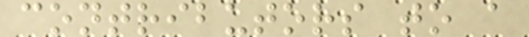contributors to a
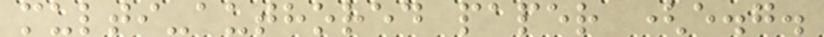multi-authored paper (e.g.
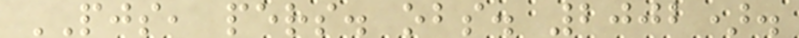PJS, pers. obs. 2002).
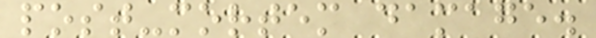post-mortem damage.
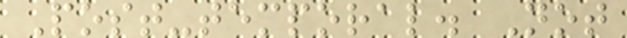Post-temporal. Not
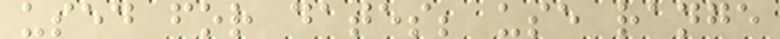used for dates; use range
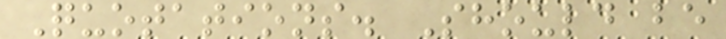Quotations. Should be
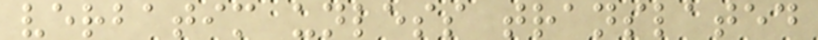verbatim unless translated
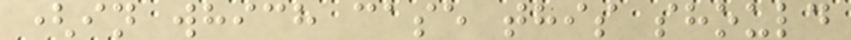(in which case this should
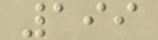199
